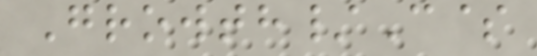Growth/C$
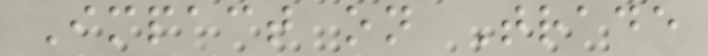Impact on Trade
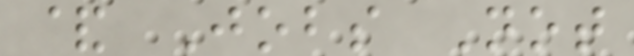& Jobs Not
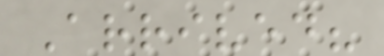Arrived?
